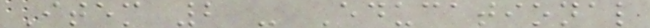Item 2 - Educational
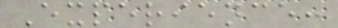Experience:
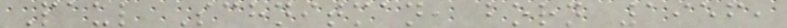Paul Schnitman, born 1956,
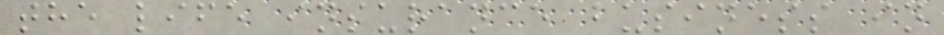the life insurance business in
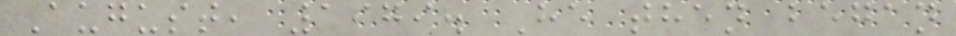August, 1979. He then began
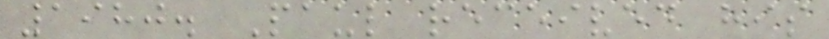1980. Paul received his
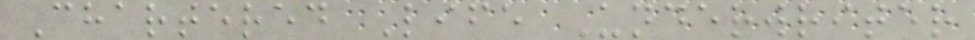Chartered Life Underwriter
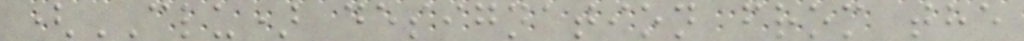(CLU) designation from the
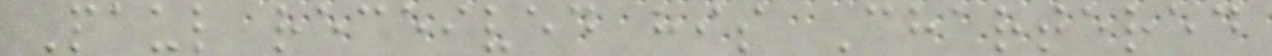Paul received his Chartered
